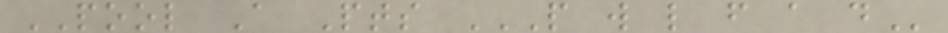POOL A Pts P W L F A D
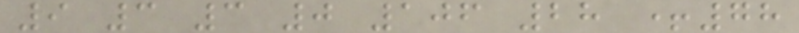9 3 3 0 106 28 +78
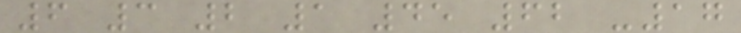6 3 2 1 45 62 -17
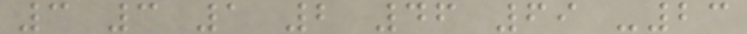3 3 1 2 46 69 -23
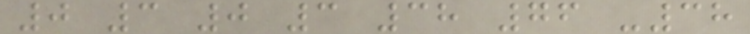0 3 0 3 38 76 -38
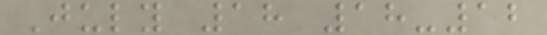July 18 18-12
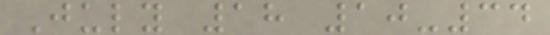July 18 10-34
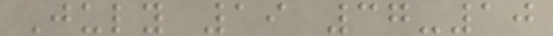July 19 37-10
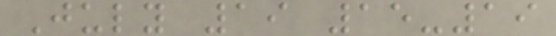July 19 15-19
